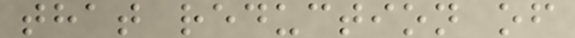that reduction of
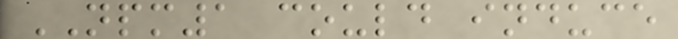NPM1 could induce
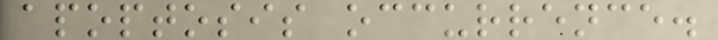apoptosis occurrence.
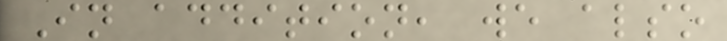In addition, we also
